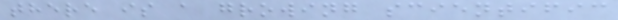there is a growing scientific
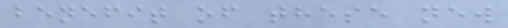benefit of these new
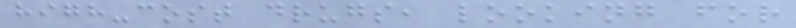high-cost drugs, looking for
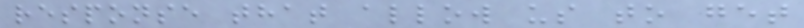response that allow us to get
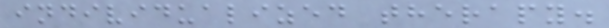individualized therapy.
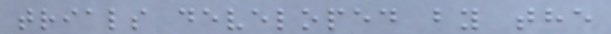trials developed by the
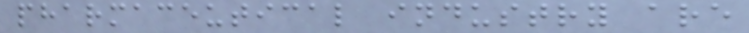pharmaceutical industry are
